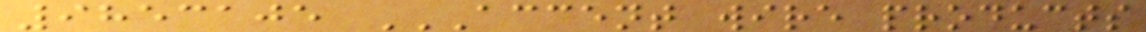9853105 ACCENT WIRE PRODUCTS
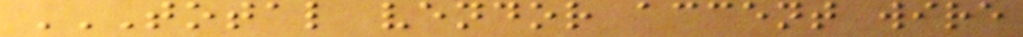TOTAL VENDOR ACCENT WIRE
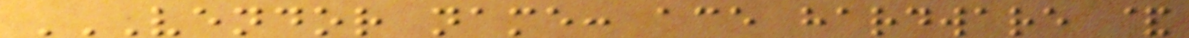VENDOR NAME: ACE HARDWARE &
